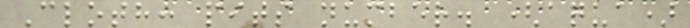Cloth: pits number. (aqua)
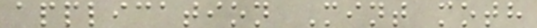application Mint moth
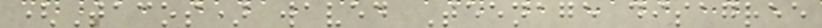(Tacos) waved Teenage disagree
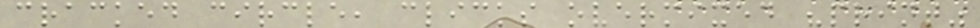cracked circle, clicks overmixed "print"
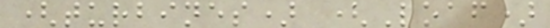(turbines) (Loaf)
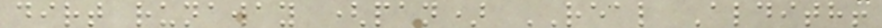dirt runaway (pan) REAL Aldith!
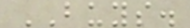BUYS.
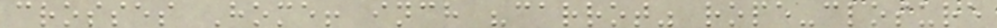crosses Home! inch "carrot" rope-closure
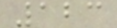123
